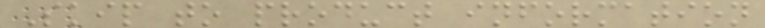Skip to product information
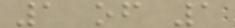1 of 1
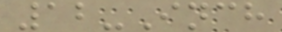12-Inch
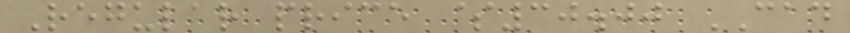Regular price $30.00 CAD
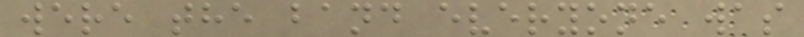were the band everyone was
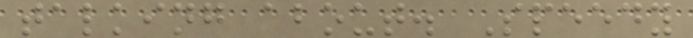talking about. Speedy
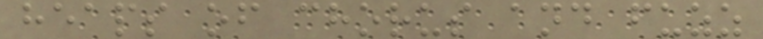heaps of chorus and fuzz
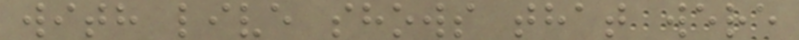with live shows that were
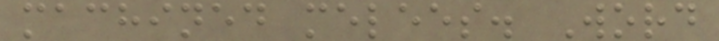machined melees. Word
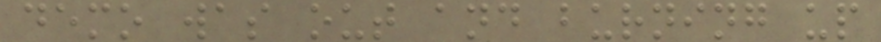demo was out and burning up
